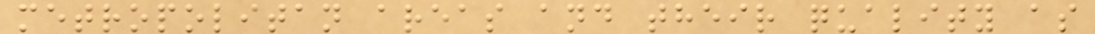metropolitan areas and their quality as
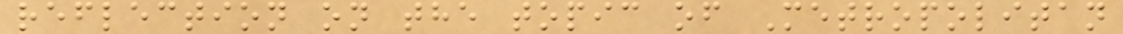reflection on the topic of Metropolitan
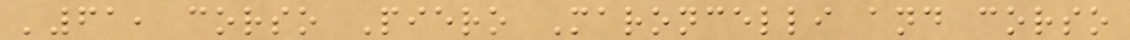'61, corso Piero Maroncelli and corso
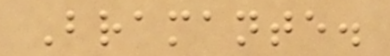Bramante.
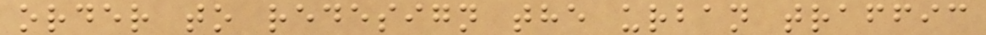order to redesign the urban traffic
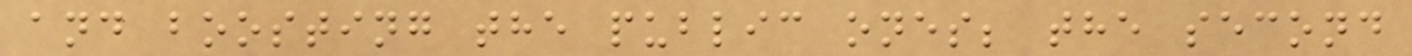and boosting the public ones; the second
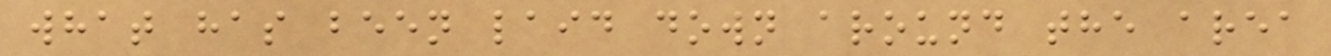what has been laid down around the area
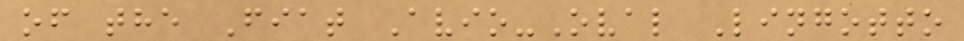of the Fiat Avio-Oval Lingotto
